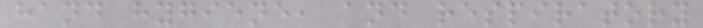hand hygiene, and respiratory
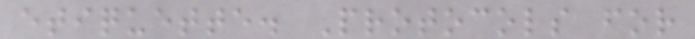etiquette. Protocols for
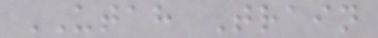UTAH Train
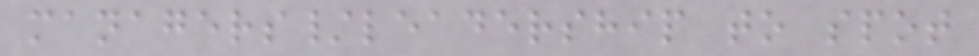managers/leadership to spot
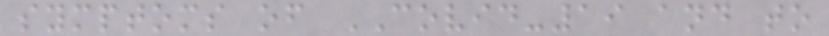symptoms of COVID-19 and to
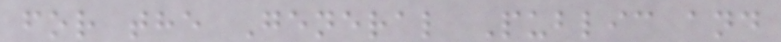for the General Public and
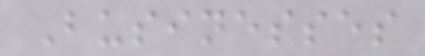Businesses
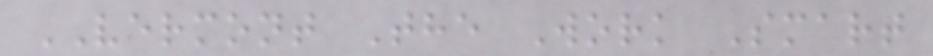VERMONT The Work Smart
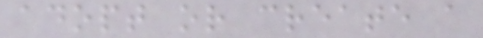adopt or create a
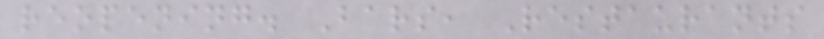reopening. Bars, Restaurants
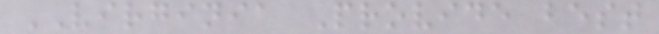VIRGINIA Provide best
